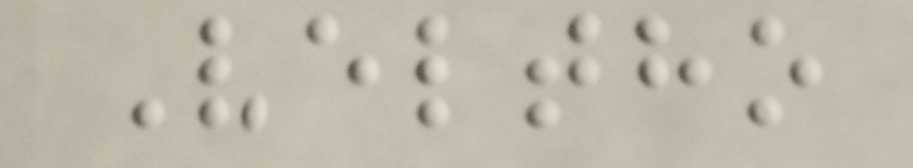Veltho
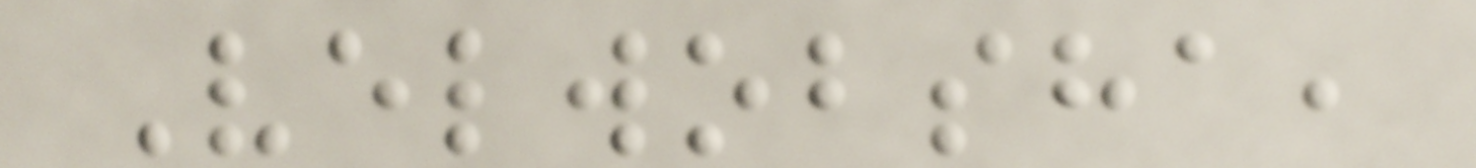Velwobsha,
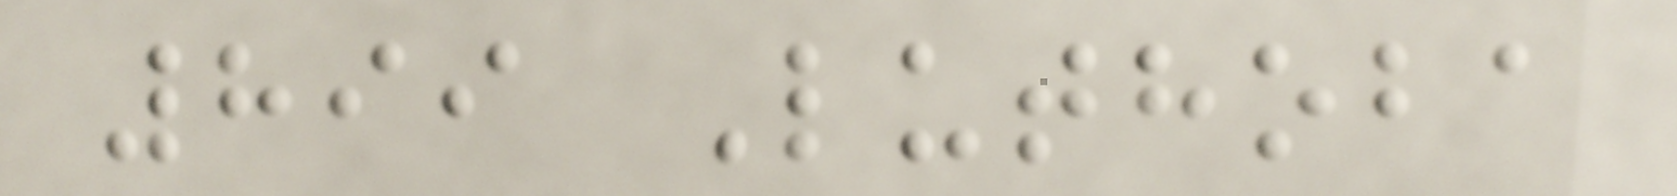899 Luthoba
